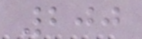200
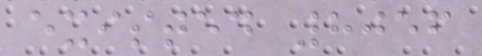existed 8056
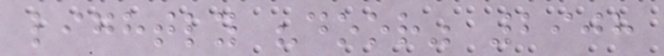lightly "door" 2908
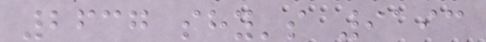2637 shy's 9193
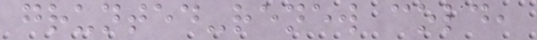grunted-renew cold,
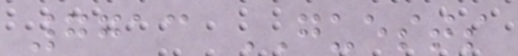7713 GUESTS
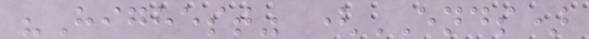"Highest" (ENDS)
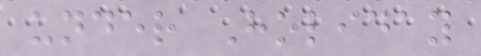under Holiday
